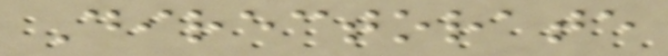Directorate
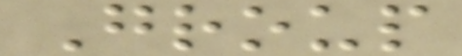Group
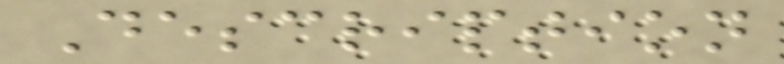Description
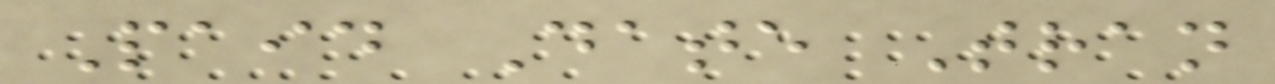Paid Date Tran
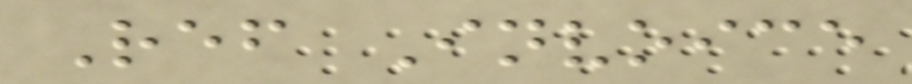Ref Invoice
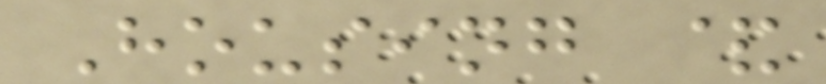Housing &
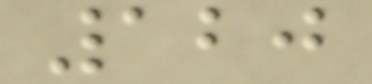120
